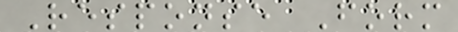Response Form
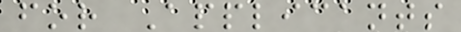for Applicants
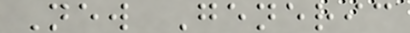New Generic
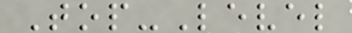Top-Level
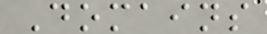Domains
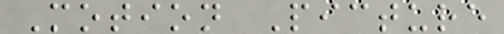Motion Picture
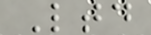Ltd
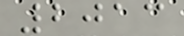2013
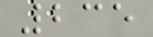235
